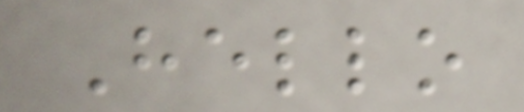Hello
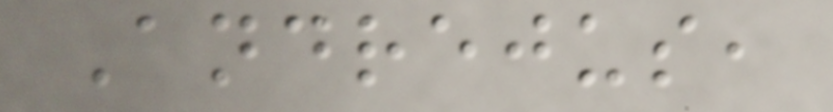Andrejus,
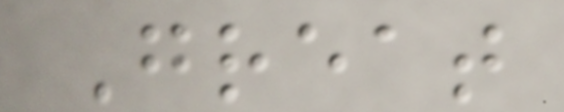Great
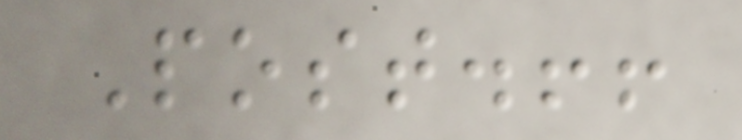Post.!!
